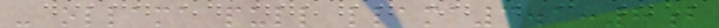- ollama pull llama3.1:8b
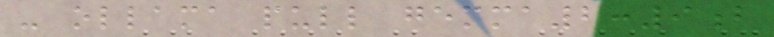- ollama pull gemma2:9b
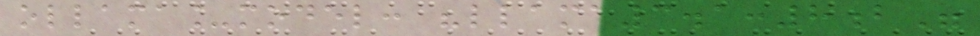ollama_model: "llama3.1:8b"
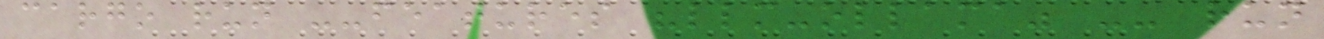cargo run --features "llm-ollama" -- run
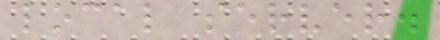local server.
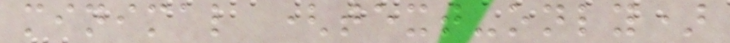minimal (text-only)
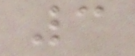3
